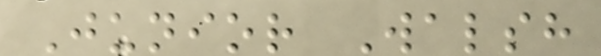Junior Walsh
